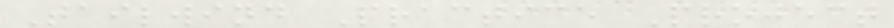Tailwind Practice Project
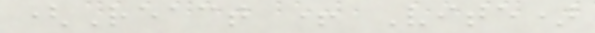(React + Vite)
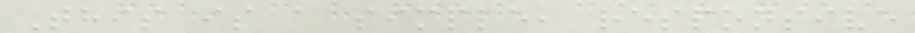This is a simple, responsive
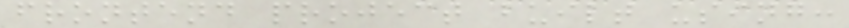frontend project built using:
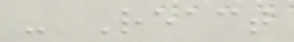- React
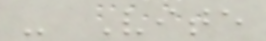- Vite
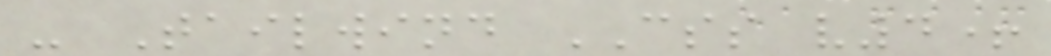- Tailwind CSS v4+
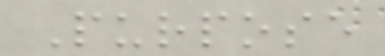Purpose
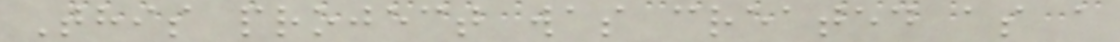This project was created as a
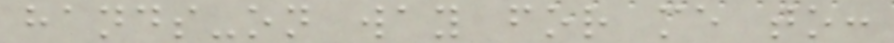hands-on way for me to:
